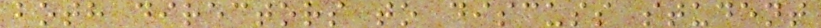both directors to discuss student
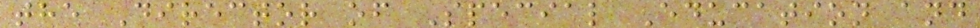the Director of Special Education and
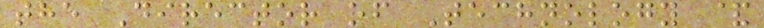the Director of Technology &
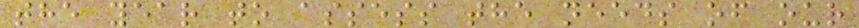the year to assess the needs of our
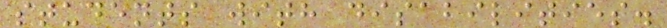students with disabilities.
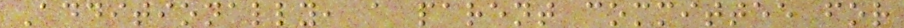Additionally, a parent committee for
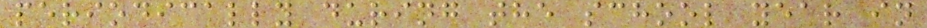periodically during the school year in
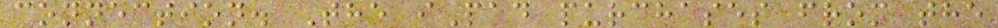connection. The iPad purchases from the
